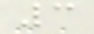3
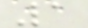1
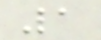1
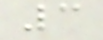3
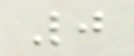0
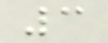3
